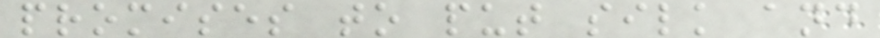promises to put silk and
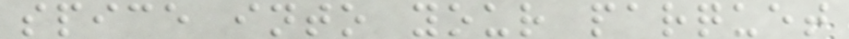spice into your parquet
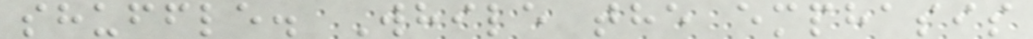shuffle. While the emphasis
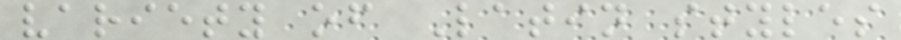variety of Latin styles
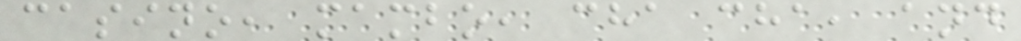casino, mambo, cha cha, and
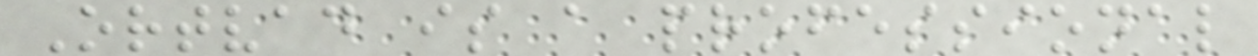Ortvad is a professional
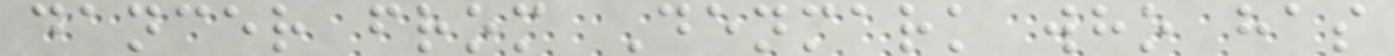dancer from Denmark who has
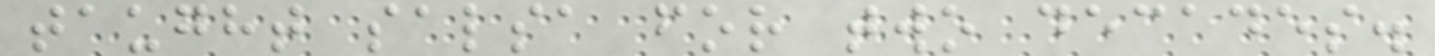taught salsa for two decades.
